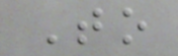To
